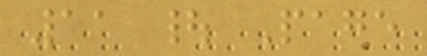11 | Page
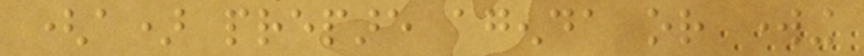(a) prepare agenda or working
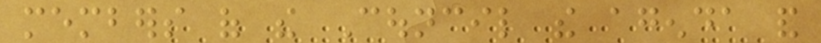members of the Council the agenda and
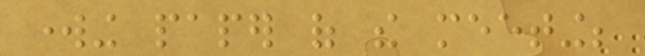working paper of the meeting;
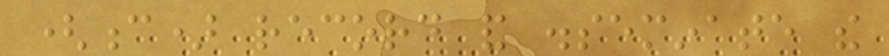(c) record and disseminate the
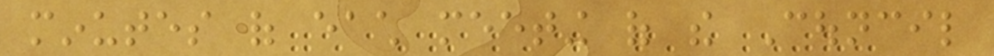minutes of each meeting of the Council
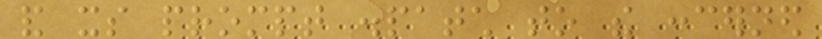and its prompt dispatch to the concerned
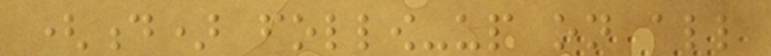(d) follow-up on all
